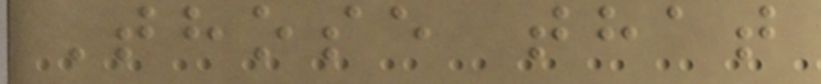Those that
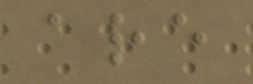are
